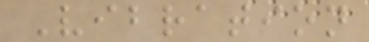Vibration
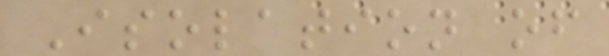Isolation of
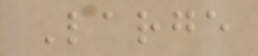Large
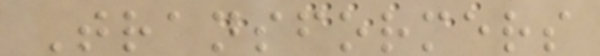Transformers
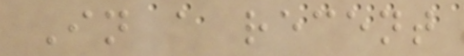In a recent
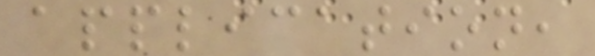application,
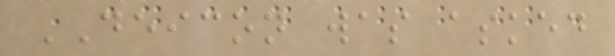DEICON was asked
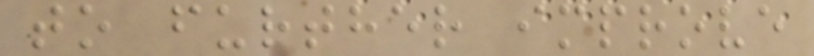to further improve
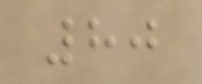80
